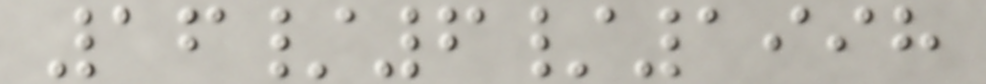16/6/1998
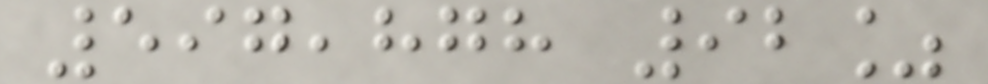597,878 92%
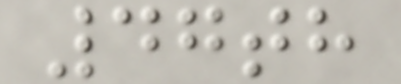47th
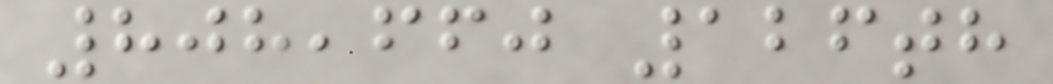808,660 126th
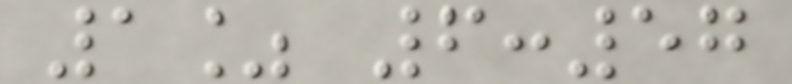1% 6:57
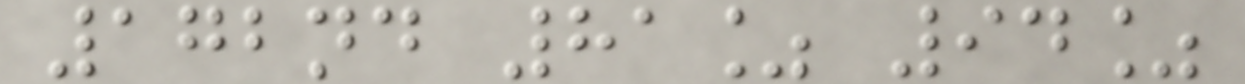172nd 81% 94%
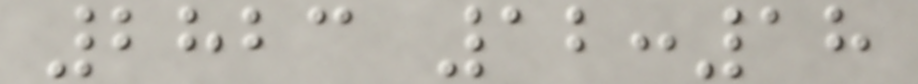2823 12:18
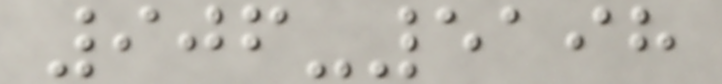906-5198
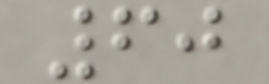60
